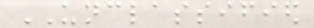UNCLASSIFIED
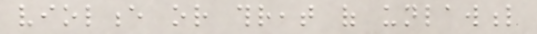violence or threat of unlawful
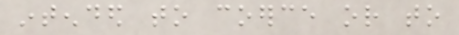intended to coerce or to
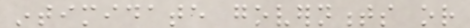intimidate governments or
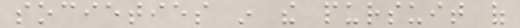societies in the pursuit of
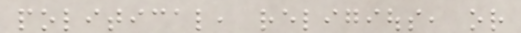political, religious, or
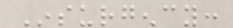Insurgency:
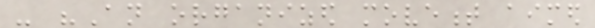- "An organized movement aimed
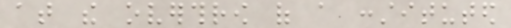at the overthrow of a constituted
